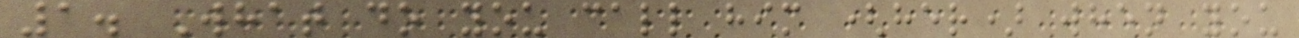1. What do you call him (her) when you
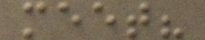meet?
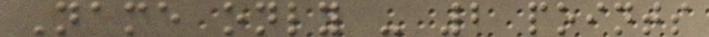Name only - 2 points
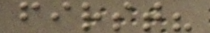first?
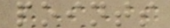points
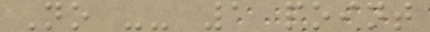No -- 1 point
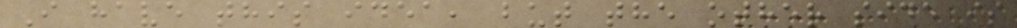I have this idea, but the other side is
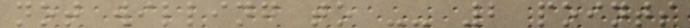not willing to -- 2 points
